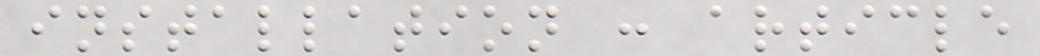installation : article
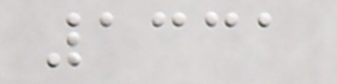1331
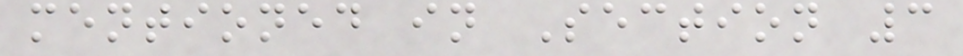mentioned in Section 3
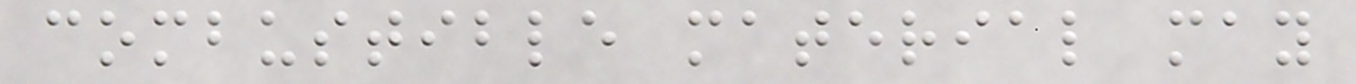combustible material may
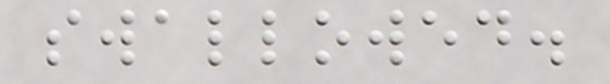swallowed.
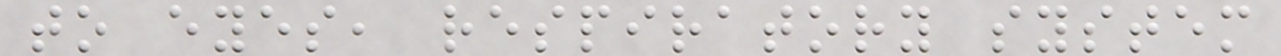to eyes, respiratory system
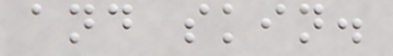and skin.
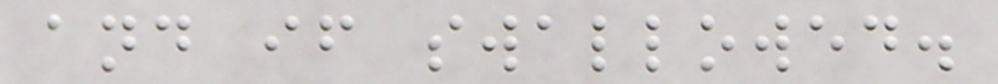and if swallowed.
